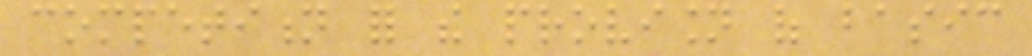competition for the provision of basic
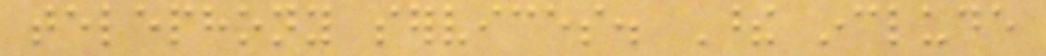telephony services. These include
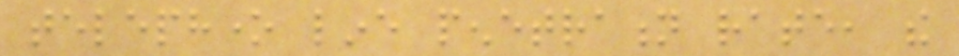telephone line penetration rate, the
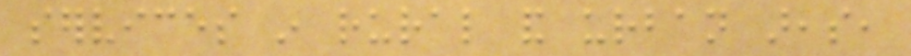services in rural and urban areas,
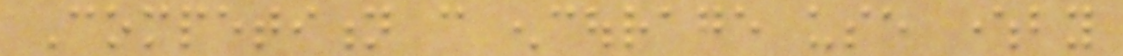Competition can encourage use whereby
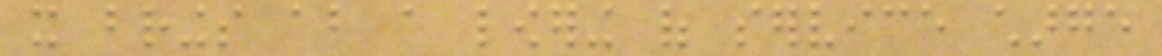it brings about a lowering of service charge
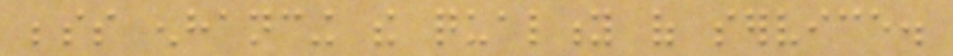besides enhancing the quality of service.
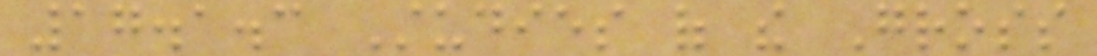17.1.3 Studies of the Gross
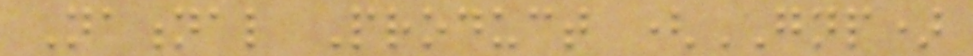National Product (GNP)
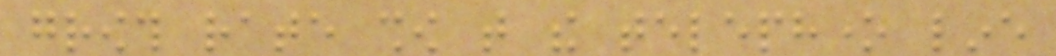growth rate show that the telephone line
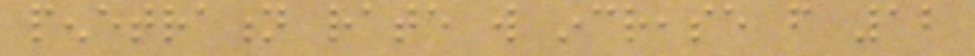penetration rate will increase from 12
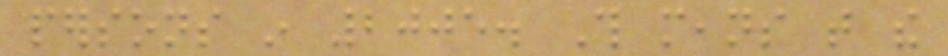persons in 2005. This means that the
